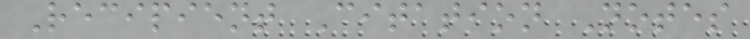Recipient Citation Notes
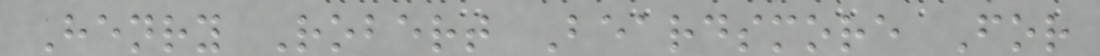Henry Robert Beardsmore For
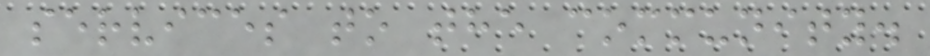services to the community.
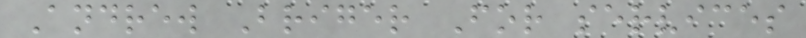Andrew Briger For services
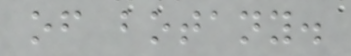of botany.
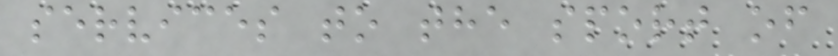services to the sport of
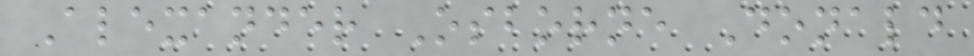Alexander Osborne Donald
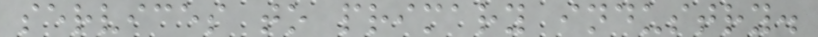services to primary industry.
